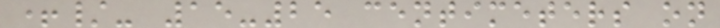+/- 15-25 centimeters on
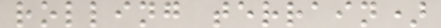rolling terrain)
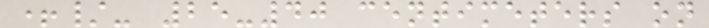+/- 25-40 centimeters on
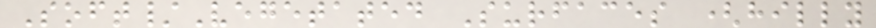Soft/Vegetated Surfaces (hilly
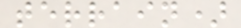terrain)
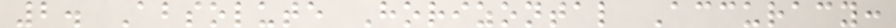2. Absolute Horizontal Accuracy:
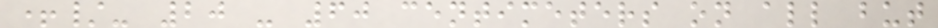+/- 20 - 60 centimeters on all but
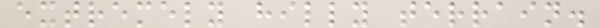extremely hilly terrain.
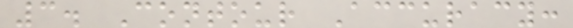3. Contour Accuracy:
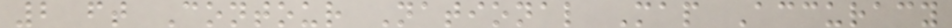2 ft Contour National Map Accuracy
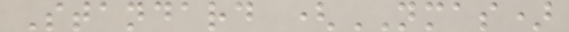Standard (NMAS)
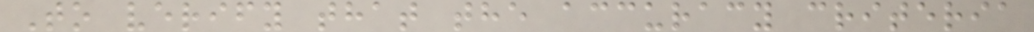To verify that the accuracy criteria
